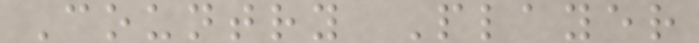Country Player
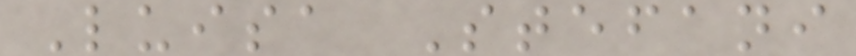Luisa Stefani
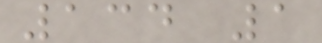134 1
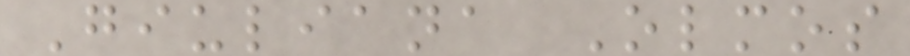Giuliana Olmos
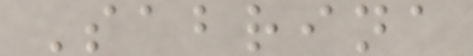Sabrina
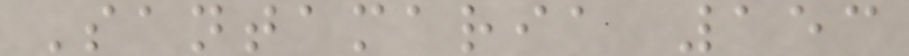Santamaria 153
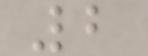2
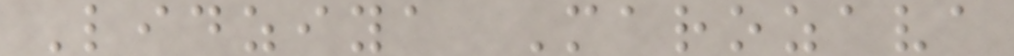Lidziya Marozava
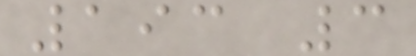193 3
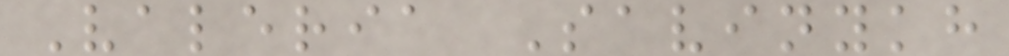Valeria Savinykh
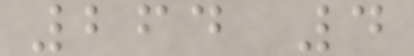264 4
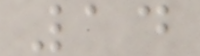14
